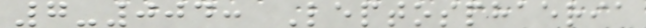7-004: Leptosphaeria
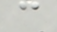c
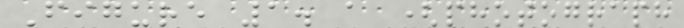Figure 1. a (photograph
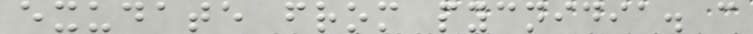exudate from pycnidia. c
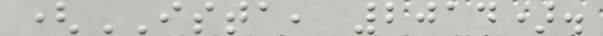(ISTA, 2014).
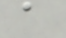a
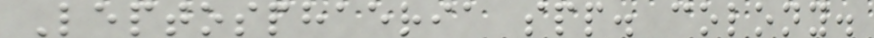Leptosphaeria spp. colony.
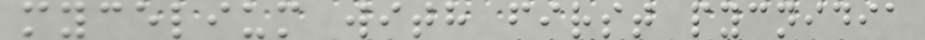mycelium with first pycnidia
